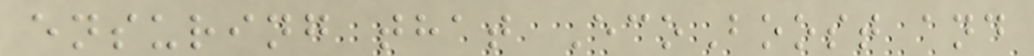ensuring that EcoBoost and
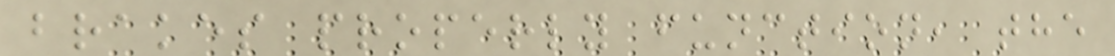brakes properly function, the
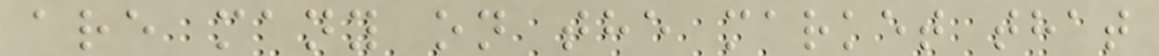are many on the market that
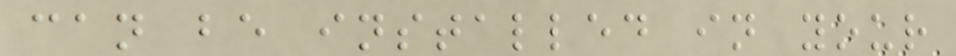can be installed in your
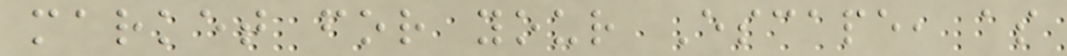market for your Escape, as
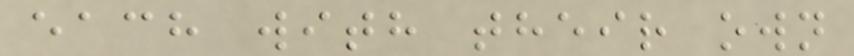each with their own
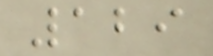129
